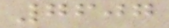7607
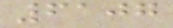6107
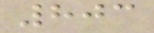803
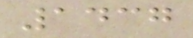1437
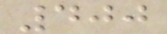400
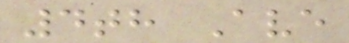4th Ave
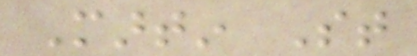Martin St
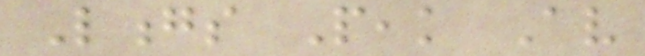Longs Peak Av
